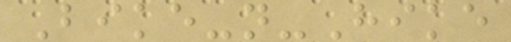Bike-n-Hike
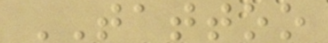TATTOO
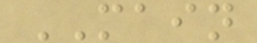MAIN
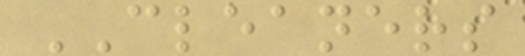CLEANERS
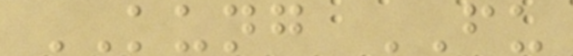KUNG FU
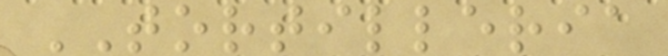TORTILLERIA
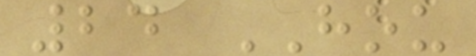24 HOU
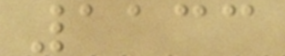1133
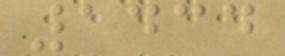1434
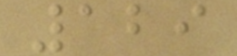129
